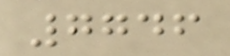7746
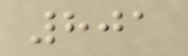801
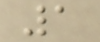1
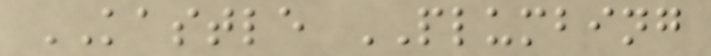KASTLE PLUMBING
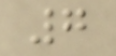7
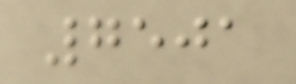7501
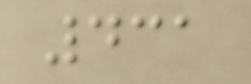431
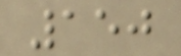150
